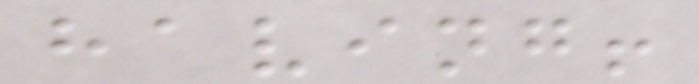having!
